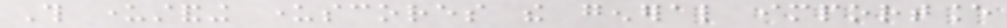This understanding underscores the general importance
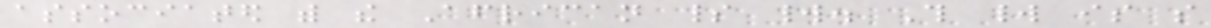associated with the African spirit world. This world is so
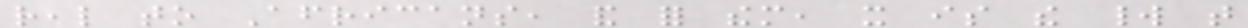real to Africans, and for them, it is the world that
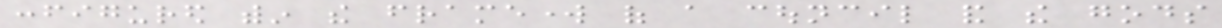configured within the framework of a council and the gods
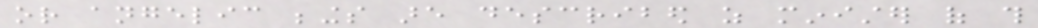or angelic beings are described as minister of this
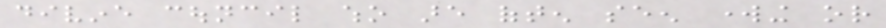divine council who are often seen working or
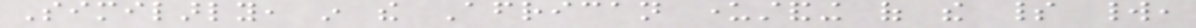Similarly, in the African understanding of the spirit world,
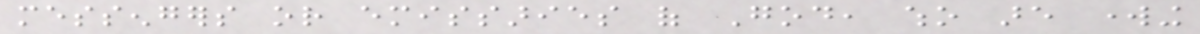messengers or emissaries of God, who are working
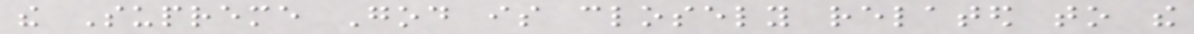the Supreme God is closely related to the
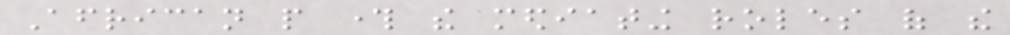African people through the mediating roles of the
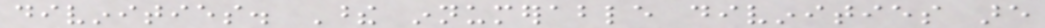divinities. These innumerable divinities are
